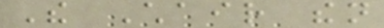The Chair then
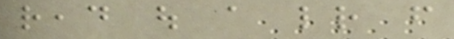read out a letter from
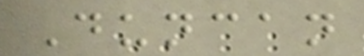Duncan
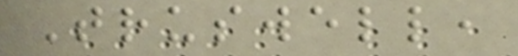Truswell,
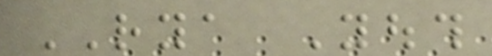RYA Youth
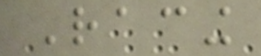Racing
